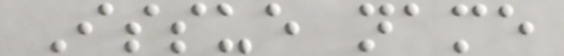Issue name
